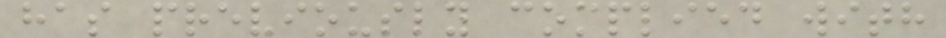has previously complied with
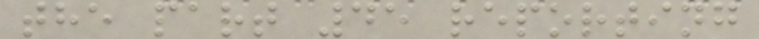the part 45 reporting
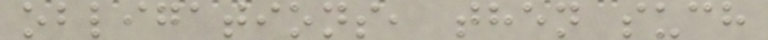obligations, then such
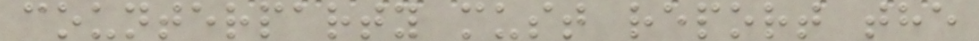counterparty must report the
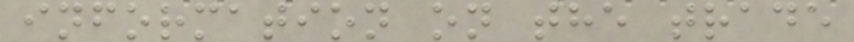information on the trade
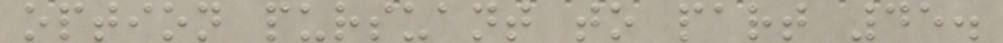option pursuant to part 45.
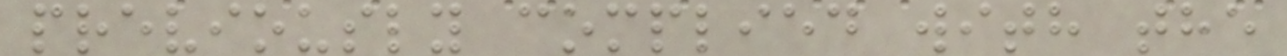previously complied with the
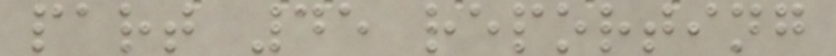part 45 reporting
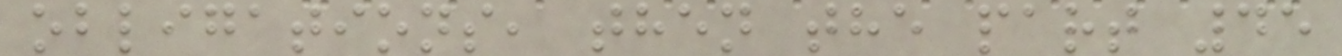obligations, then the part 45
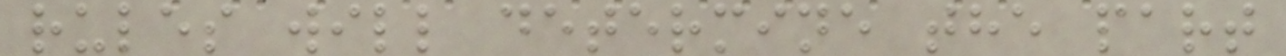rules will determine the part
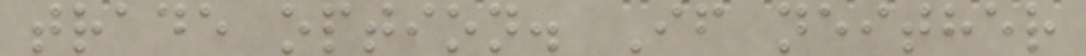trade option. If neither
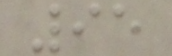95
